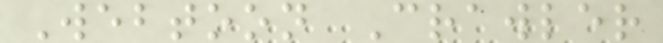Webtoon Crawler
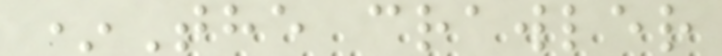*The crawler
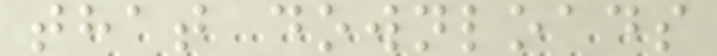that downloads
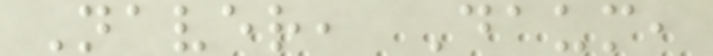Naver, Daum,
